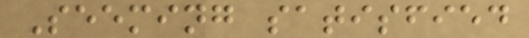Seeming satisfied
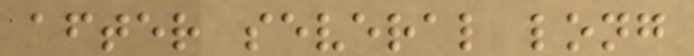after several long
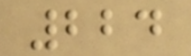224
